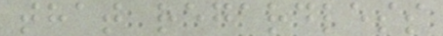that regardless
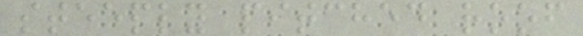steeply pitched roof
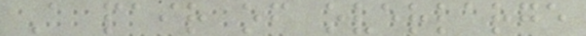A pair of overlarge
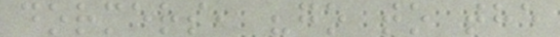dormers, "go to the
